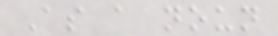As a noun
